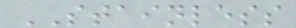STAINLESS
